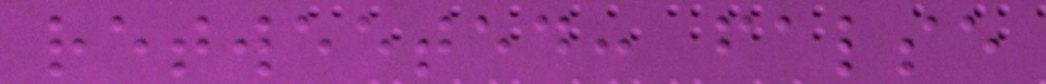retweeted: false
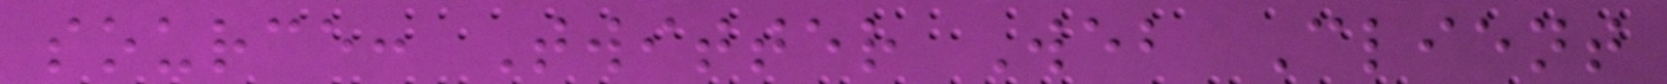source: Twitter Web Client
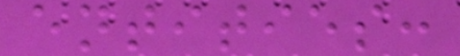entities:
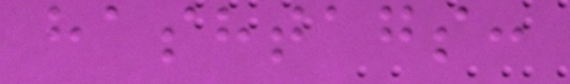hashtags:
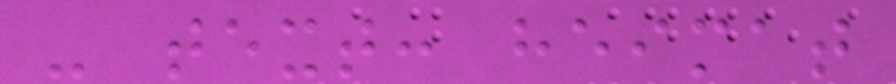- text: heimat
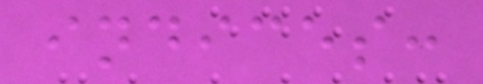indices:
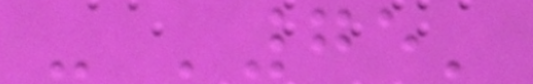- '75'
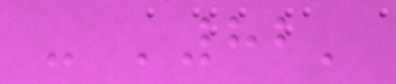- '82'
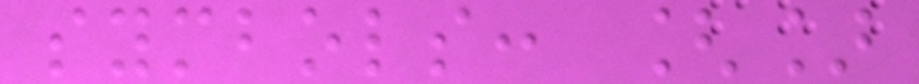symbols: []
